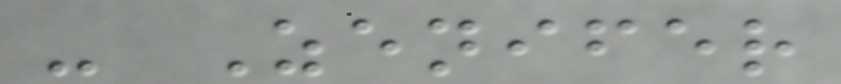- Zenifer
